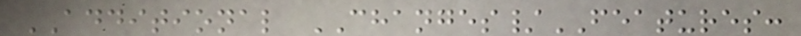ADDITIONAL CHANGES/FEATURES:
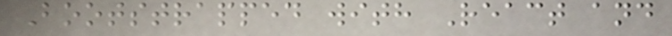Bootstrapped with React and
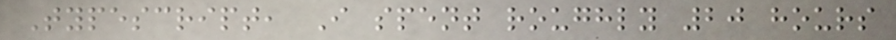Typescript, I spent roughly 20 hours
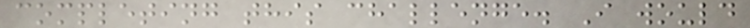completing this challenge. I would
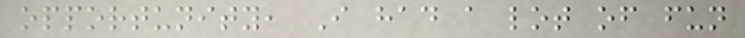opportunity, I had a lot of fun
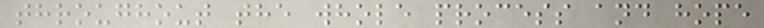throughout the whole process and hope
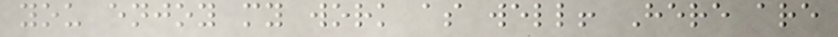you enjoy my work as well! Here are
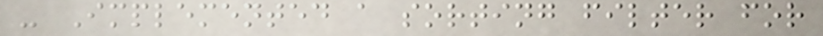- Implemented a sorting filter for
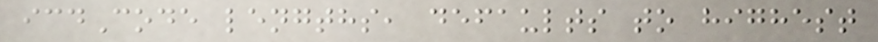icdCode lengths, defaults to highest
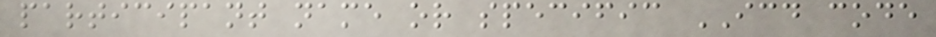participant name or specific ICD code
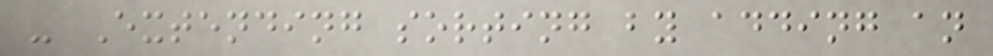- Extending sorting by adding an
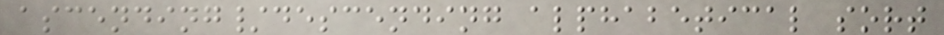ascending/descending alphabetical sort
